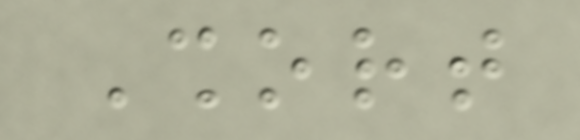Short
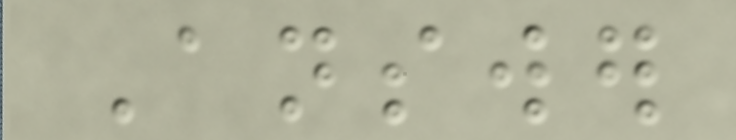Answer
